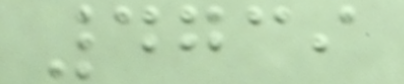4739
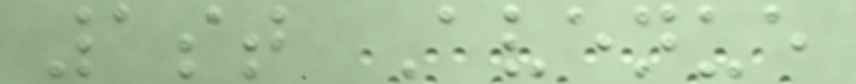1st Avenue
